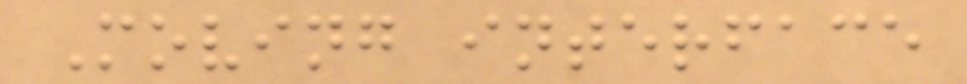Moving interface
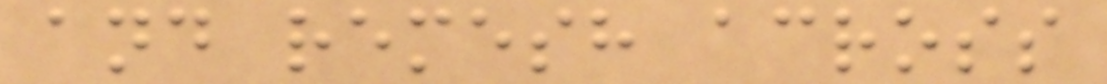and remesh across
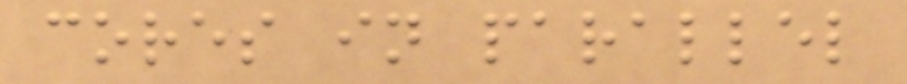cores in parallel
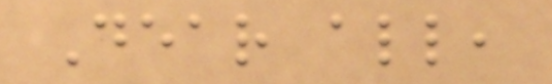Dear all,
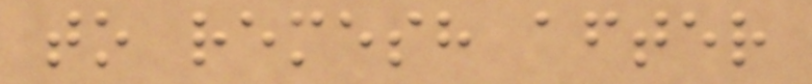to remesh after
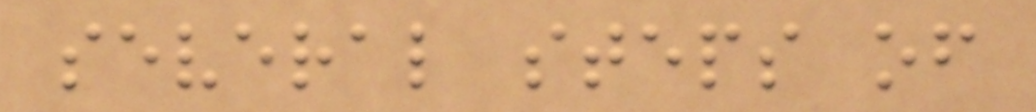several steps of
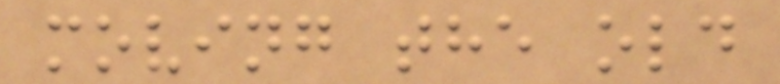moving the old
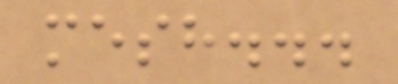mesh...
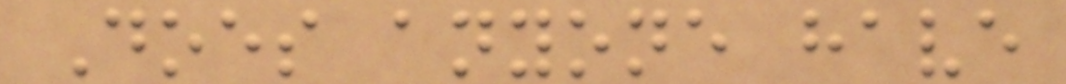Does anyone have
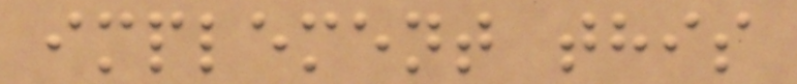implement this
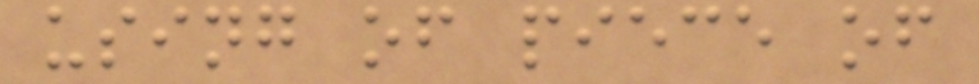using of piece of
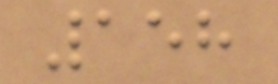158
